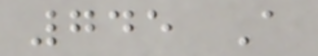745 A
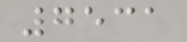7531
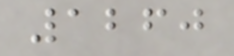1260
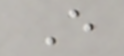E
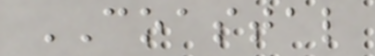COASTAL
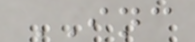INC
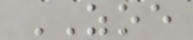ZOE
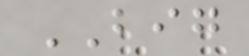BIG
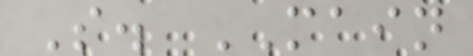S. MAIN
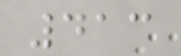413
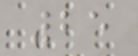25
